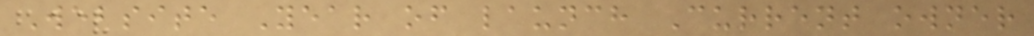Website Year of launch Current owner
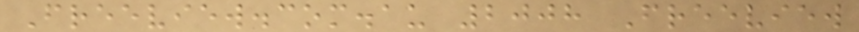Freeview.com.au 2008 Freeview
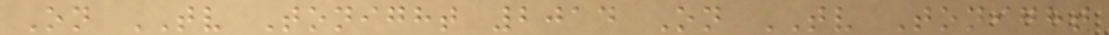On TV Tonight 2014 On TV Tonight
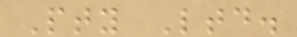Pty Ltd.
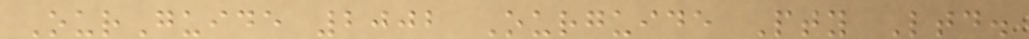OurGuide 2002 Ourguide Pty Ltd.
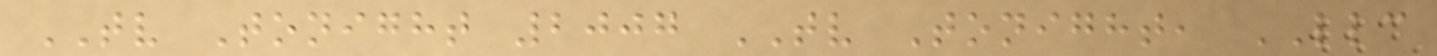TV Tonight 2007 TV Tonight, LLC
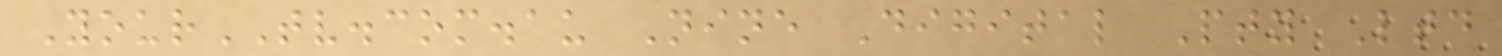YourTV.com.au Nine Digital Pty Ltd
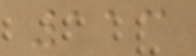113
